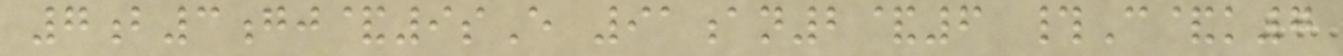7b3gj&9sE 91an2&6 #C&k7
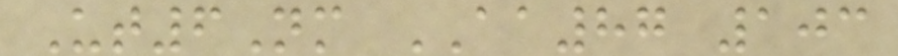Ut6Nm AA87 103
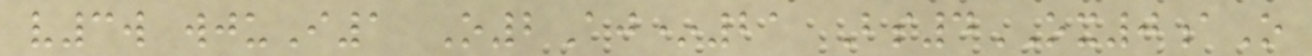v3w wjuI1 O2Aj*21 Bs4OX0aO
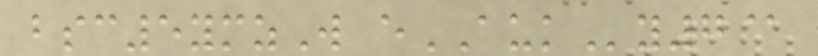bsc5ymzW eAUKy7@
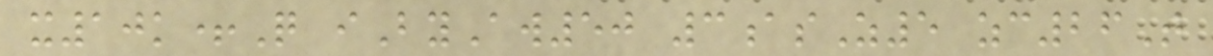x10k+Q iByAw50 3asZ5 zc26T
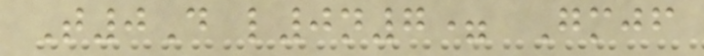T0D l0n7= Gmjf
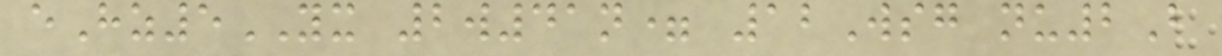eHz5YX 2w41n= 12Wsg nu2B
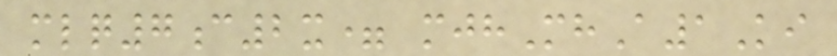mlq7c2x= mjhMhA1Ki
